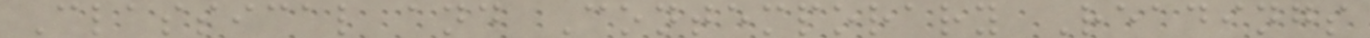Classical and Contemporary Readings
